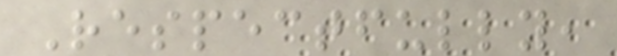Respectfully,
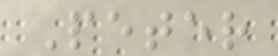Peter
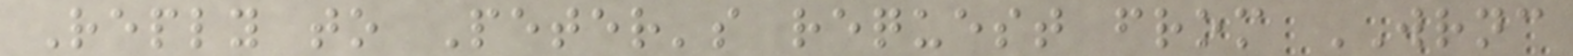Reply to Peter's request from WRNC
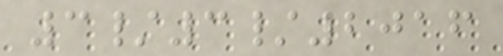3/3/2016
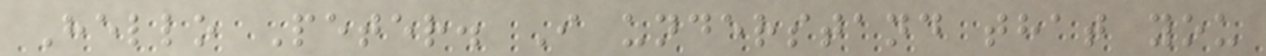Hello Peter. I understand that you
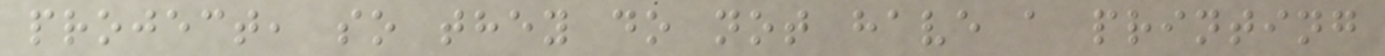project, so they do not have a printing
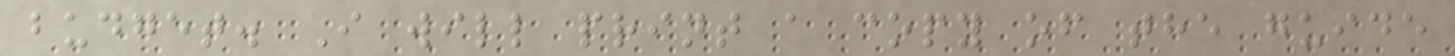budget. I will print a copy of the guide
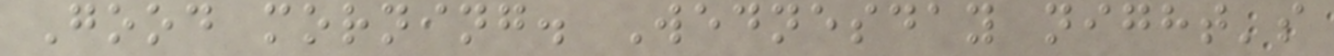Good morning. Wednesday night's
